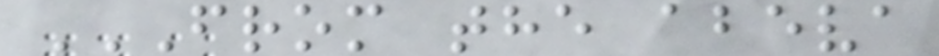FROM THE ABEVA
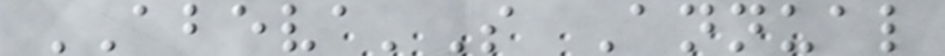ABEVA'S Annual
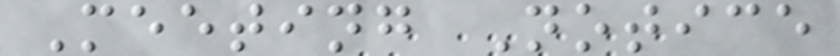Meeting Notice
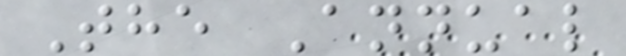The Annual
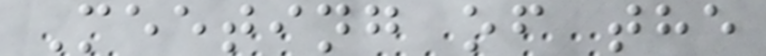Meeting of the
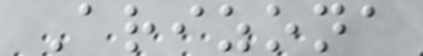Arizona
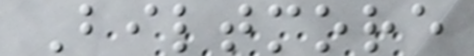Biltmore
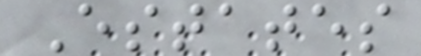Estates
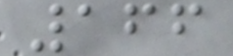166
